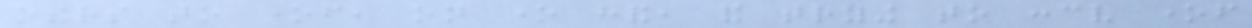others to oneself, on one hand, and trying to conceive oneself
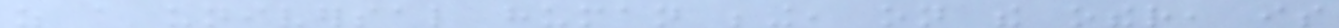as a universal human being, on the other, is
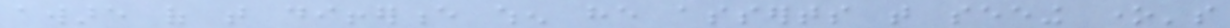aware of that difference when he asserts that seeing one's
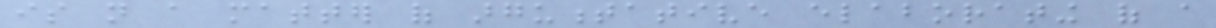is not a matter of argumentative elaborating of a
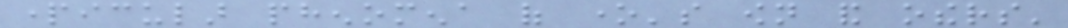particular phenomena of one's own and others'
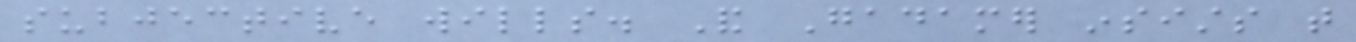subjective wills. And Gadamer insists that
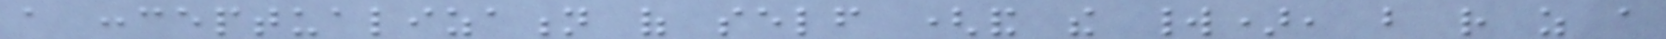a conceptualization of self (and the world), but rather as a
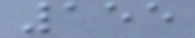155
